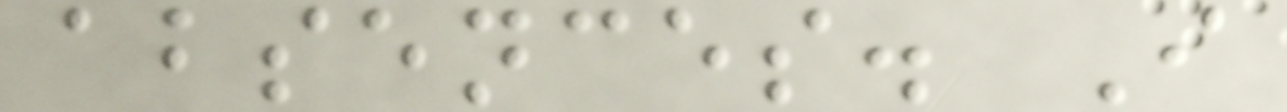absences. I
